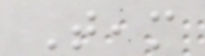Team
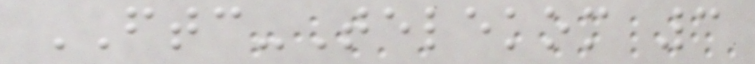FTC-Telekom 3
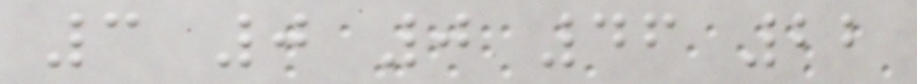3 0 0 46 22
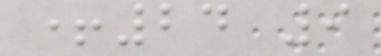+24 9
